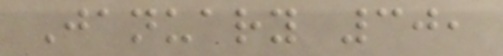January 30,
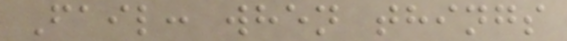Fail: when things
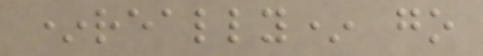*really* go
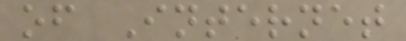of Internet
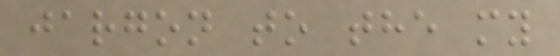jargon to the my
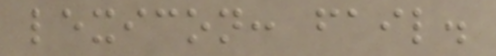lexicon: fail.
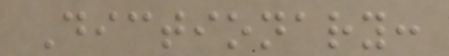Dictionary:
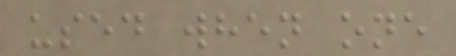used when one
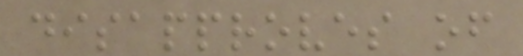disapproves of
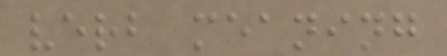verb meaning
